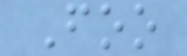Foo
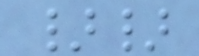}}
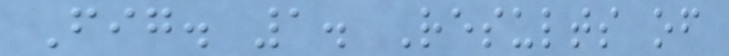Fig. 1. Results of
